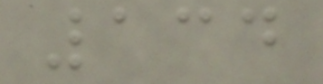134
